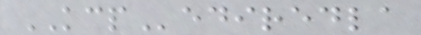KCPediredla
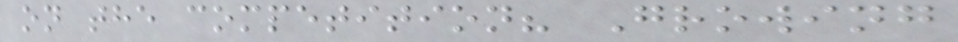on the competition? Growing
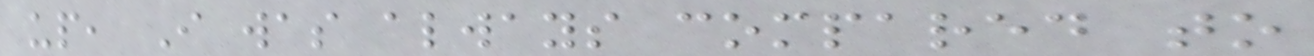up, I was always compared to
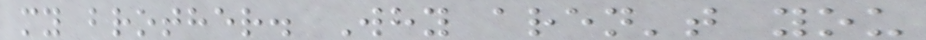my brother. Why aren't you
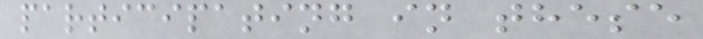participating in these
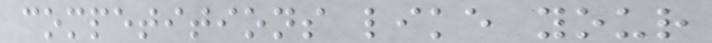competitions like your
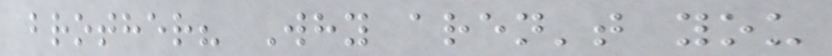brother? Why aren't you
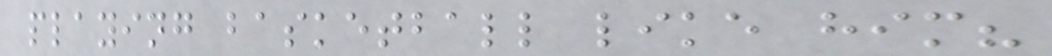playing basketball like him?
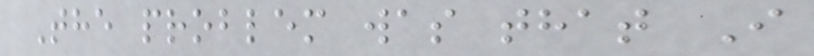The problem was that I
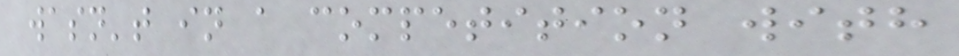wasn't in a competition with
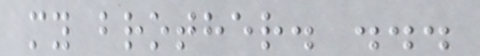my brother. ...
